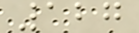127
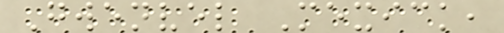Gwenvel Mexick,
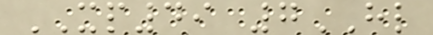XP49 7HL
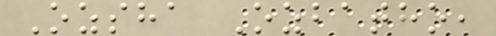Ozsha Ozbatho,
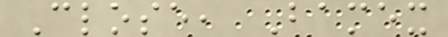Close, Bamex
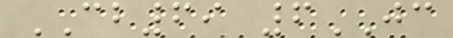CB69 6JC
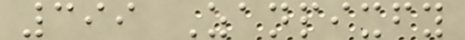399 Zanpixfy
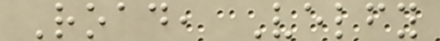Road, Velfy
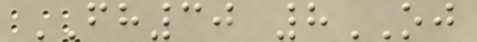FH30 8OJ
